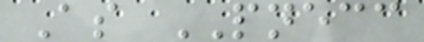As PNECC
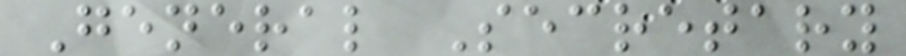General Secretary
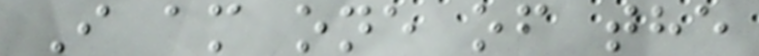I am one of the
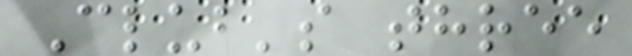Club's three
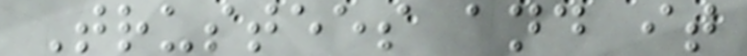Trustees and it
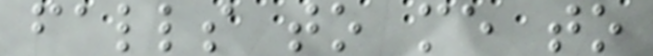falls to me to
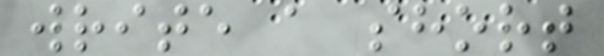write a short
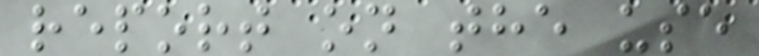report on the use
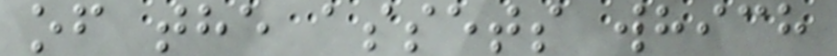of the assets which
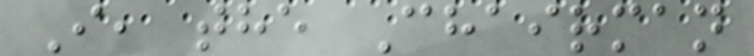I, the Chairman
